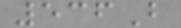536B
